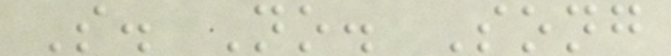S. No. Song
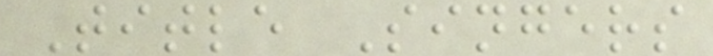Title Singers
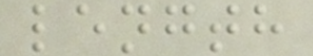length
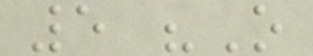5 "O
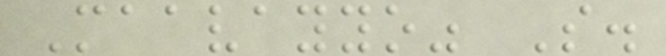Maavayyo" S.
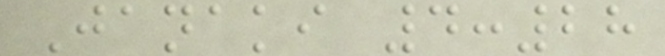Janaki 4:28
